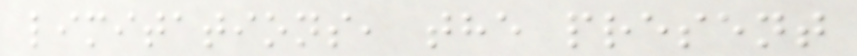limitations, the present
